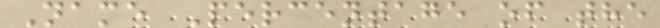Name Percentage of the
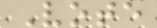Vote
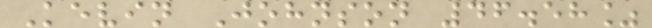Kevin Johnson 46.58%
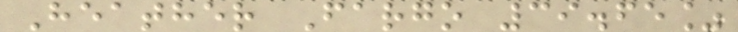Heather Fargo 39.65%
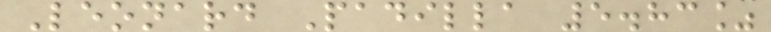Leonard Padilla 5.83%
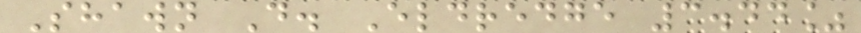Shawn D. Eldredge 3.44%
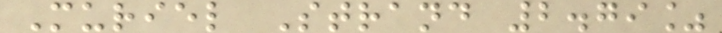Muriel Strand 2.79%
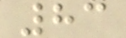83
